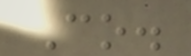Co.
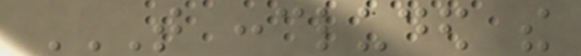THAT CONCLUDED THE
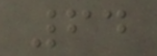64
